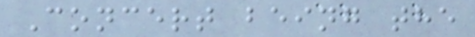Concert being the
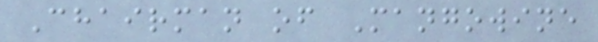Chairman of Mangowine
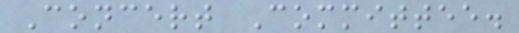Concert Committee.
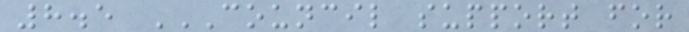8.5 COUNCIL SUPPORT FOR
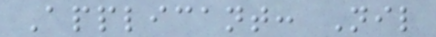Applicant: Nil
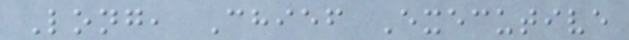Long, Chief Executive
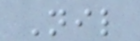Nil
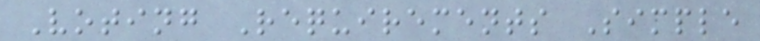Voting Requirements Simple
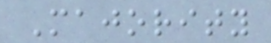Majority
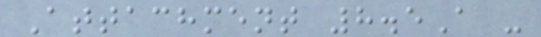Attachment 8.5A -
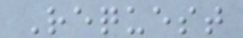Request
